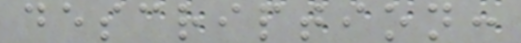description:
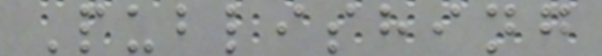Publishing
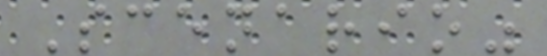Scenario"
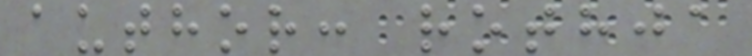author: rothja
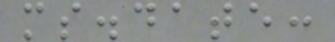ms.date:
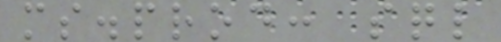ms.prod: sql
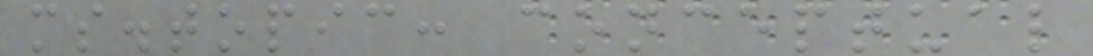ms.topic: conceptual
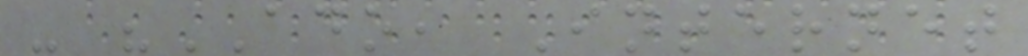- "ADO, Internet
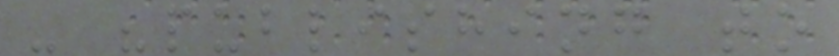- "publishing to
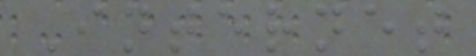Internet
